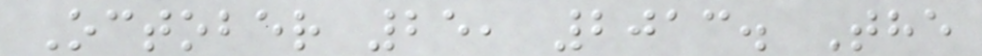October 25, 2013. The
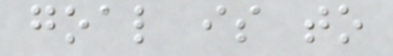goal is to
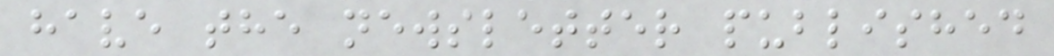have the newsletter published
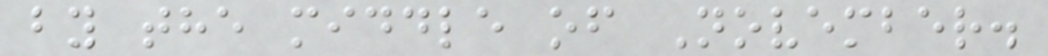by the middle of November.
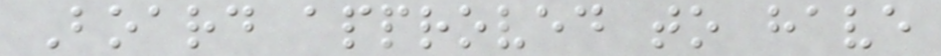Board approved to have
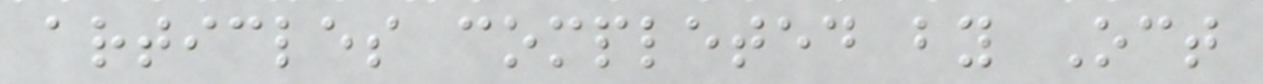articles completed by Oct
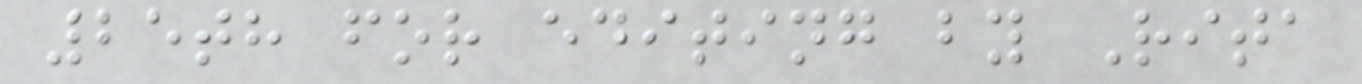25th for editing by Rita
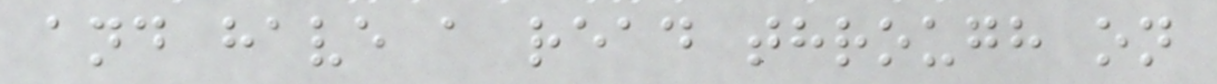and have a read through on
